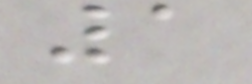1
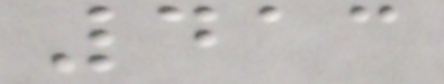413
